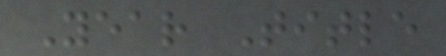Year Title
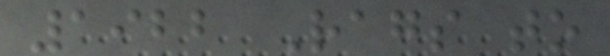1922 Rags to
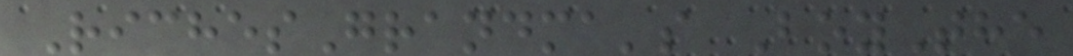RichesGrandma's BoyThe
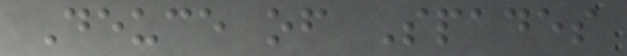Deuce of Spades
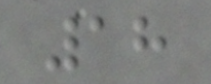18
